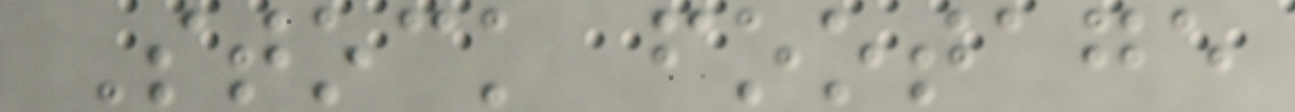Stock footage
